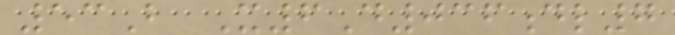53B X6D036dl7
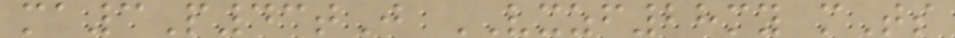ma3P43tJ VXZF28my mTs
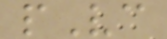pVc
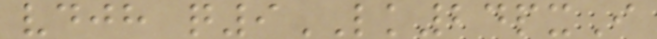vdjh q9LK24pxI
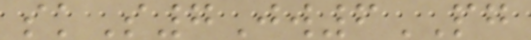skS7Jw6PG
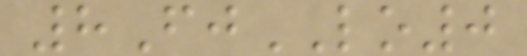8FjLO0
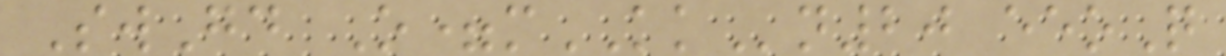SwGd O=mKKn20 eeoQ
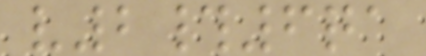v2#6qa
